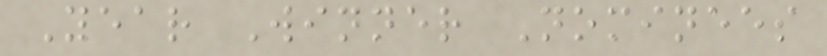Year Winner Nominees
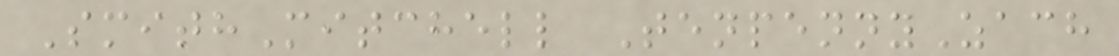SmithMitchell TenpennyZach
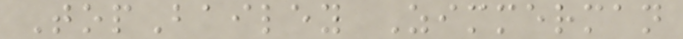TopBailey Zimmerman
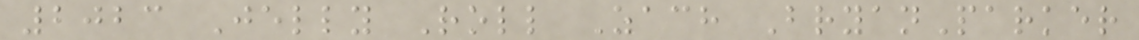2023 Jelly Roll Zach BryanParker
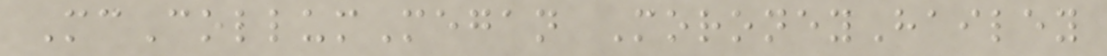McCollumMegan MoroneyHailey
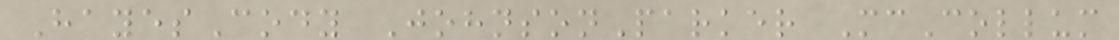HayesCody JohnsonParker McCollum
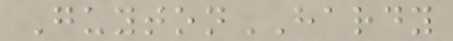GuytonHARDY
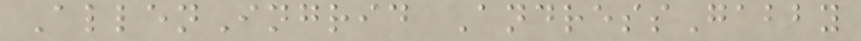AllenIngrid AndressGabby
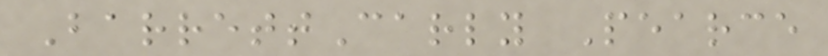BarrettCarly Pearce
